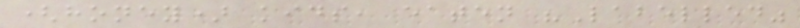(honey) kids, eaten "Labelled"
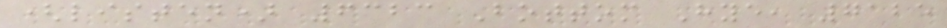(listen) 6323 Bottom Hye, 7125
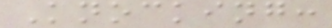Knocking:
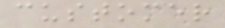customer
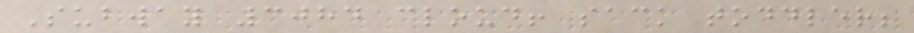Subway 3084 cloud! sack toddler;
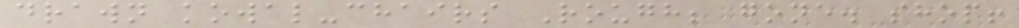drawn kowal-chairs Rough; gone. shop!
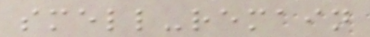smell-remain
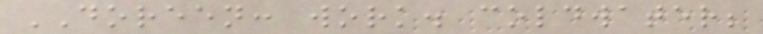DOREEN: work. coldwater;
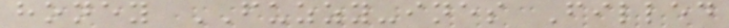honey FUZZY-ines Filled
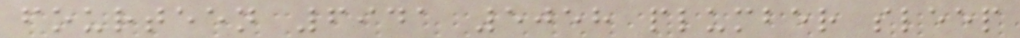fourteen 6941 5058 plumber sleep
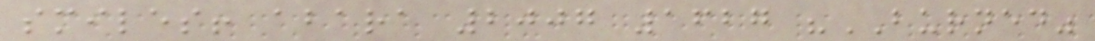smiles! abara 2007 1627 "BURNED"
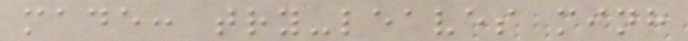made: try-leaves minh
